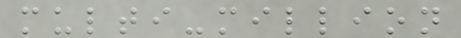multi-million
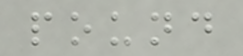pound
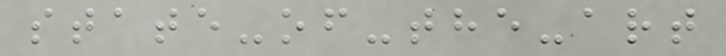state-of-the-art
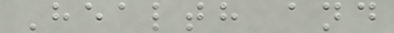Health and
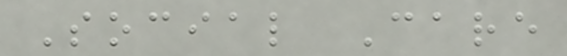Social Care
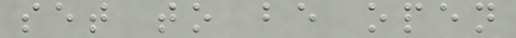set to be open
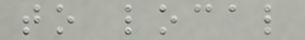to local
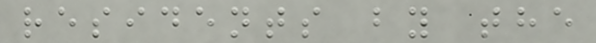residents by the
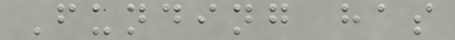Funding has
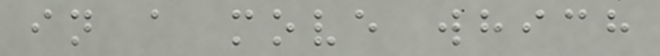in a move which
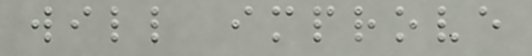will improve
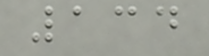134
